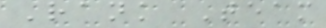Rank Team
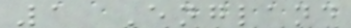1 England
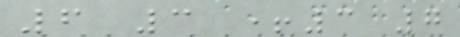6 3 +3 7
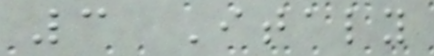3 Italy
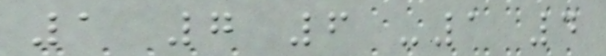1 7 6 -1 4
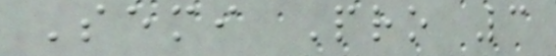Semi Pro 3
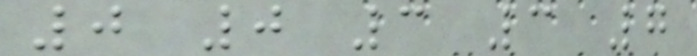0 0 3 3 7
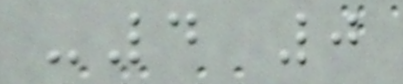-4 0
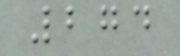274
